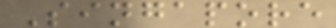Singapore
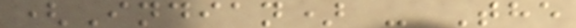(Indian) - The
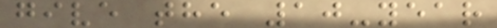give the 10-year
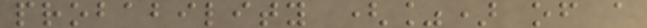probability (%) of a
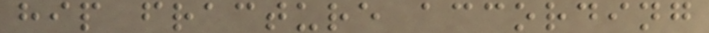hip fracture according
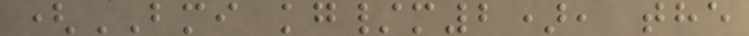(BMI kg/m2), the
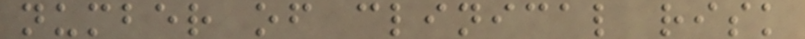number of clinical risk
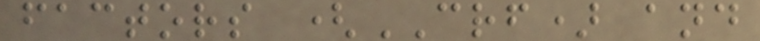factors (CRF) and
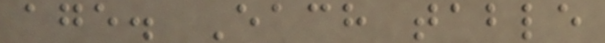age. Each table
